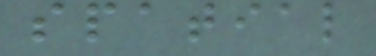spatial
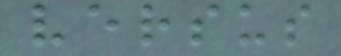versus
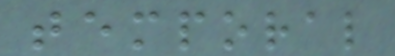temporal
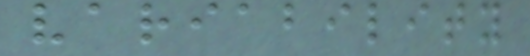variability
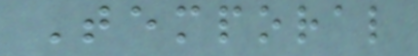Temporal
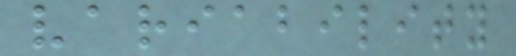variability
